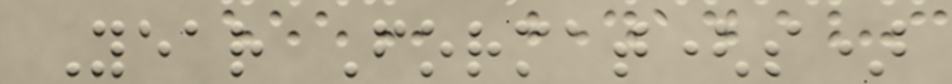Year Format(s)
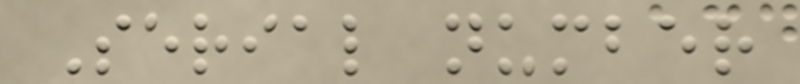Serial number
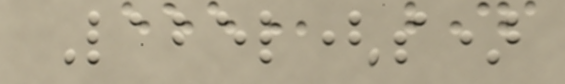Label(s)
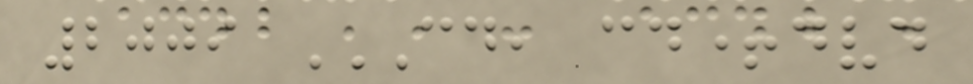2009 CD, CD+DVD
